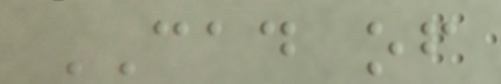CAD of
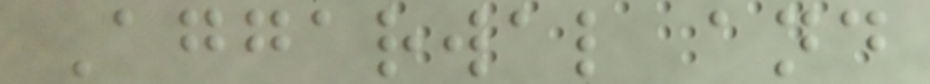Aggarwal and
